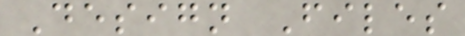Design Files
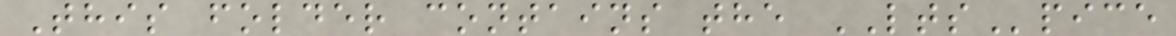This folder contains the LTSpice
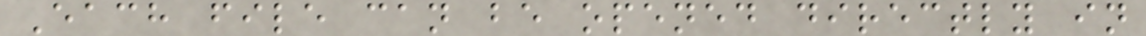Each file can be opened directly in
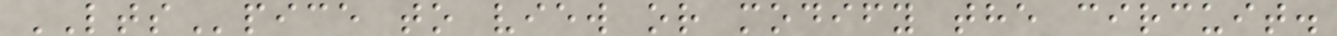LTSpice to view or modify the circuit.
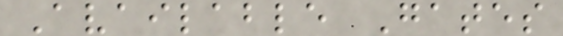Available Gates
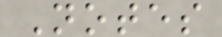Notes
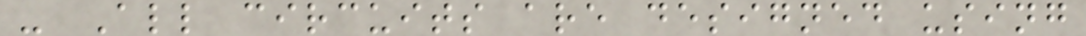- All circuits are designed using
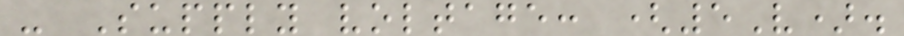- Supply voltage: (5V).
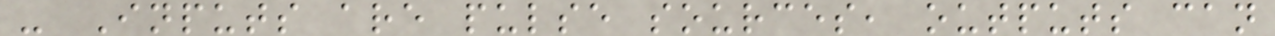- Inputs are pulse sources, outputs can
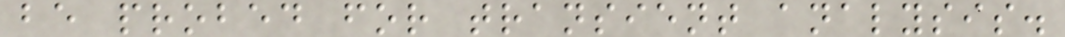be probed for transient analysis.
